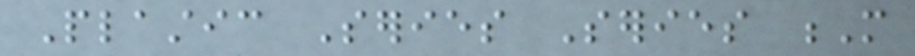Plastic Series Series M
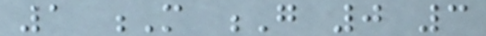1 M G 0 3
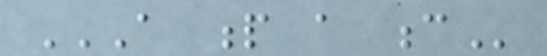A P A C
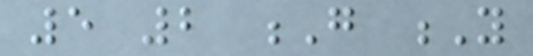5 2 G Y
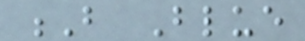B Blue
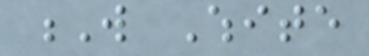W White
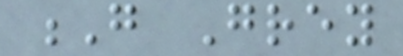G Grey
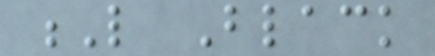L Black
